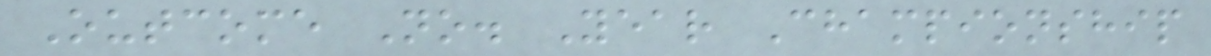Outcome No. Year Championship
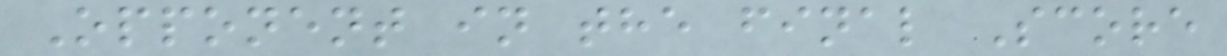Opponent in the final Score
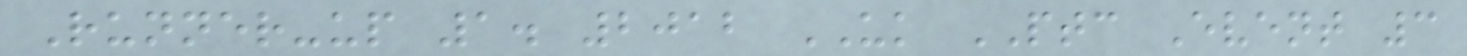Runner-up 1. 2012 UK PTC Event 3
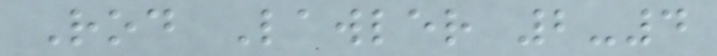Rod Lawler 2-4
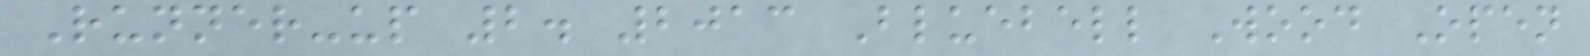Runner-up 2. 2013 Bluebell Wood Open
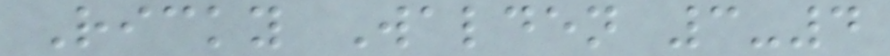Ricky Walden 3-4
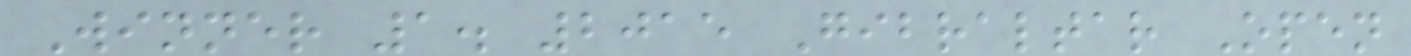Winner 1. 2015 Gibraltar Open
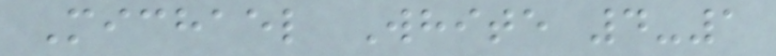Michael White 4-1
